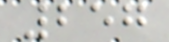257
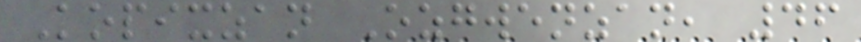Kopixzan Ozgwenzan, 46
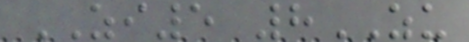ZI5 8ZU
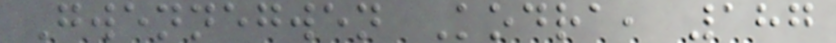Gwennegwen Kodra, 187
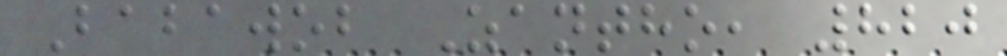Babawob Zantho, 820
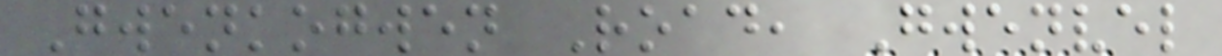Gwenkogwen Road, Gwenvel
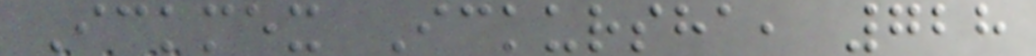Ickmex Ickursha, 728
